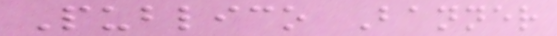Publico Banner
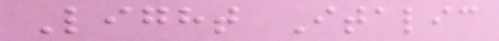Light Italic
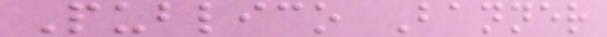Publico Banner
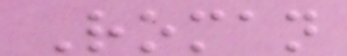Roman
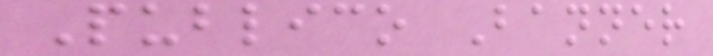Publico Banner
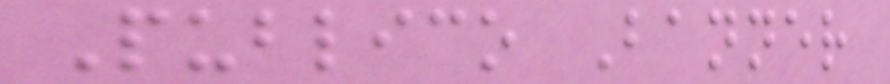Publico Banner
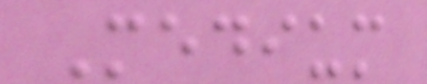Medium
